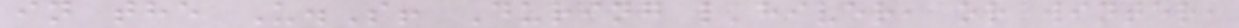in the U.S! During l'hiver, or winter,
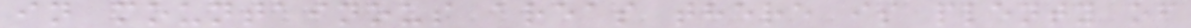in mountainous areas there is plenty of
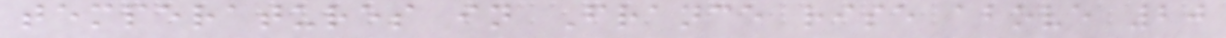temperatures in France rise above 20
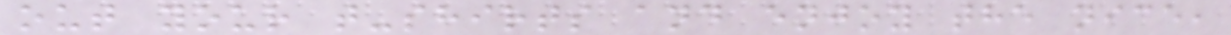out your t-shirts and enjoy the nice,
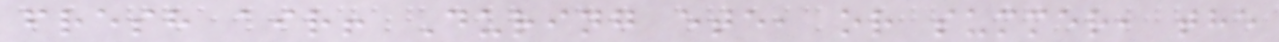fresh air! During ete, or summer, the
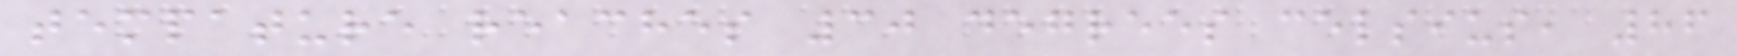tempature reaches 30 degrees celsius, 86
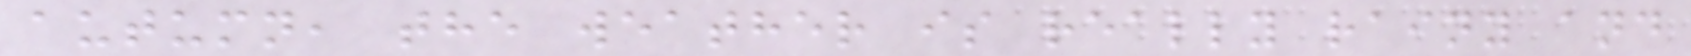autumn, the weather is really rainy and
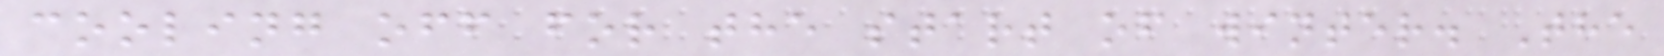cooling off for the start of winter. The
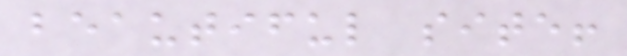beautiful site!
